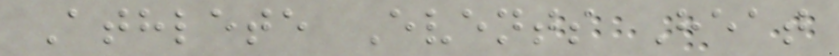Athlete Events Heat
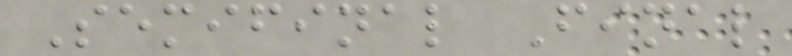Semifinal Final
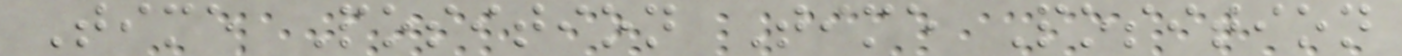Time Position Time Position
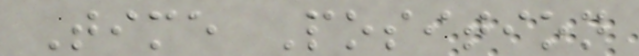Time Position
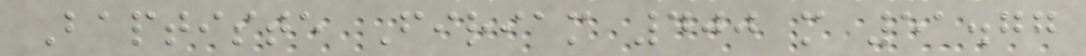Baptiste Firiam 400 m 51.77
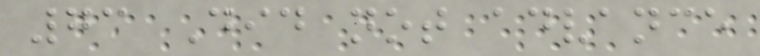73 Did not advance
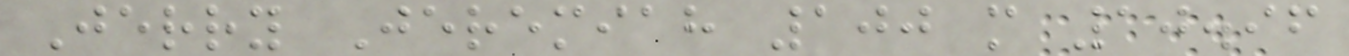Jerry Jeremiah 100 m 10.96
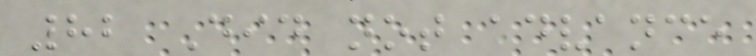82 Did not advance
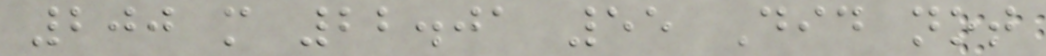200 m 22.01 55 Did not
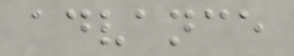advance
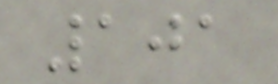101
